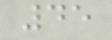45
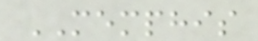MEMPHIS
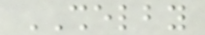SHELBY
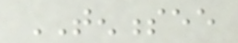TENNESSEE
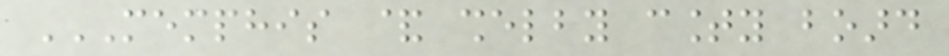MEMPHIS & SHELBY COUNTY BOARD
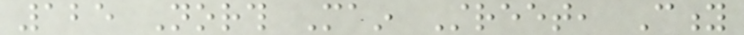125 North Main Street, City
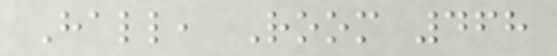Hall, Room 468
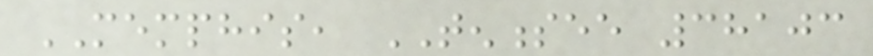MEMPHIS, TENNESSEE 38103
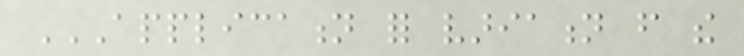APPLICATION FOR VARIATION FROM THE
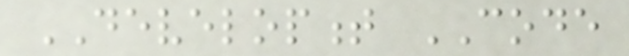DEVELOPMENT CODE
